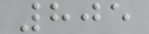805
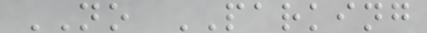NO PARKING
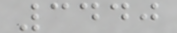3440
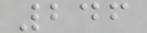246
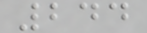244
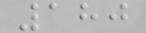180
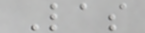Las
